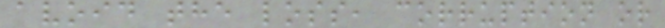avoid the loss, corruption or
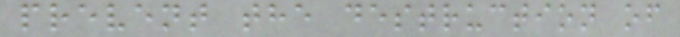prevent the destruction of
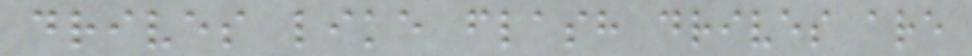drives like flash drives are
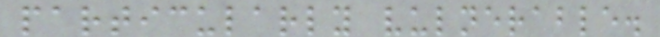particularly vulnerable.
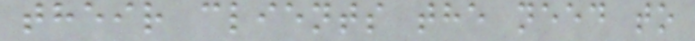their clients the need to
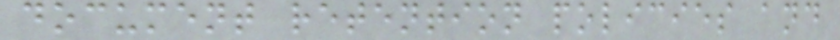document retention policies and
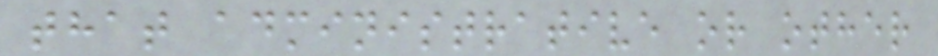that administrative or other
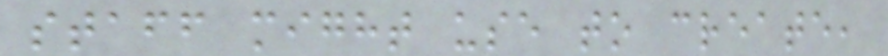staff might use to create,
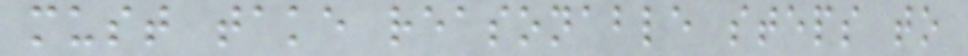must take reasonable steps to
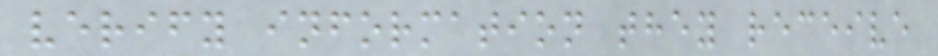verify information they receive
